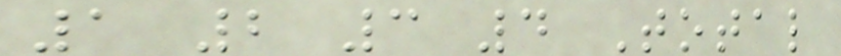1 2 3 4 Total
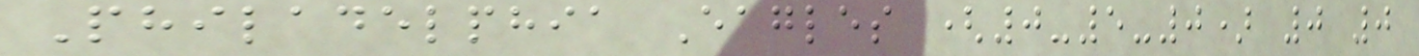Philadelphia Eagles (0-5-0) 0 0
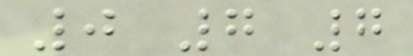0 7 7
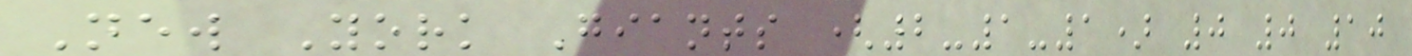New York Giants (2-1-1) 0 0 10
